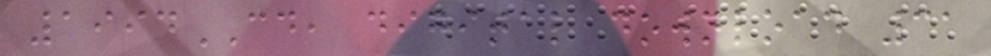1994CD, digital download 31
